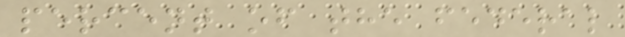percent of the federal
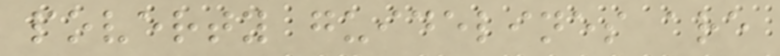poverty guidelines are
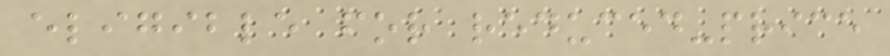eligible for reduced-price
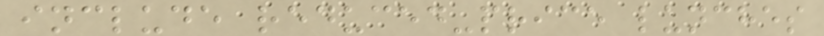include reduced-price lunches
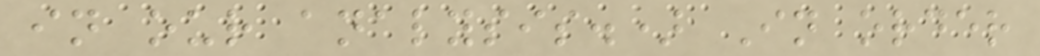in our analysis.) In order
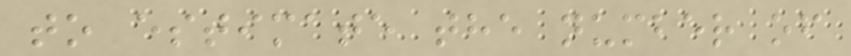to estimate the number of
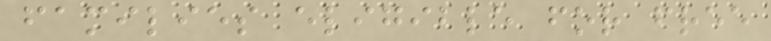families eligible for free
